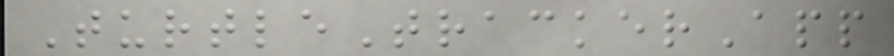TurtleTrackerApp
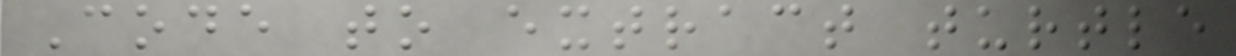Code to extract turtle
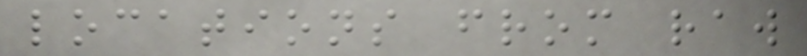locations from raw
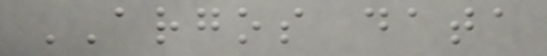ARGOS data
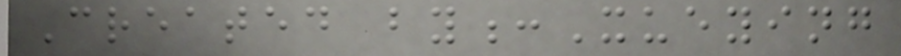Created by:Xueying
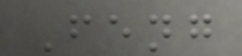Feng
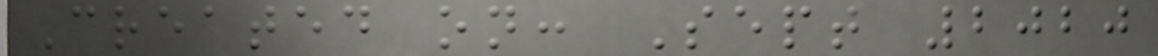Created on: Sept 2020
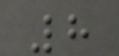8
